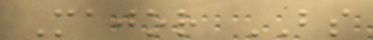Major BS
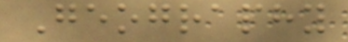Geography
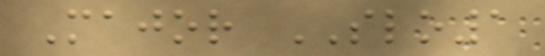Major SLO1
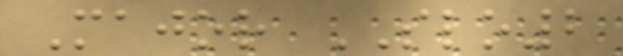Major SLO2
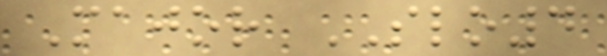Major SLO4
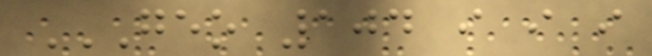GEO 104 I I I
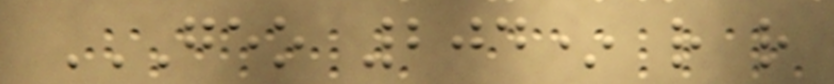GEO 204* R R
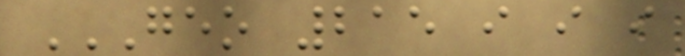GEO 215 I I I
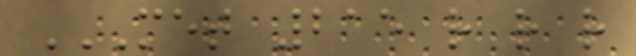MET 215 R R R
